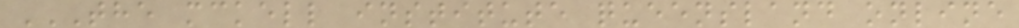THE MCKELL INSTITUTE QUEENSLAND ONLINE
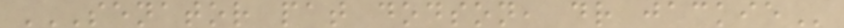SENATOR PAT DODSON, DR JACKIE
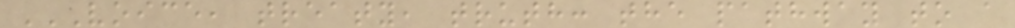VOICE, TREATY, TRUTH: THE PATHWAY TO A
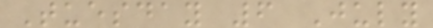Tuesday 6 July
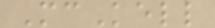McKell
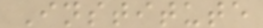Institute
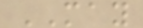MAY
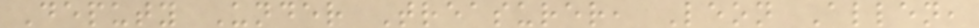Deputy Under Treasurer, Leon Allen,
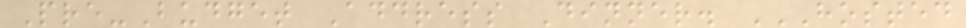Pre-Budget Address Dinner. HOSTED
